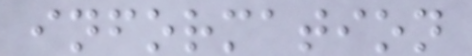information
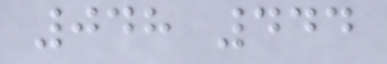048 444
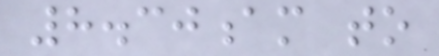8.30am to
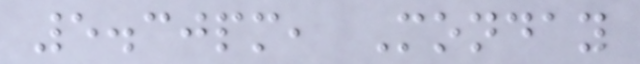5.30pm, Monday
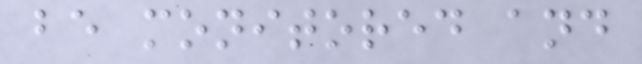be monitored and
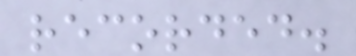recorded.
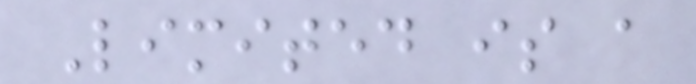Limited is a
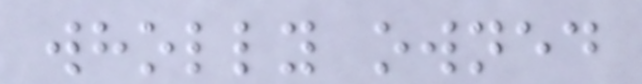wholly owned
